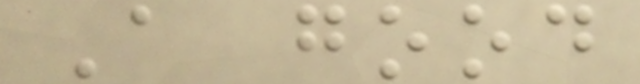A good
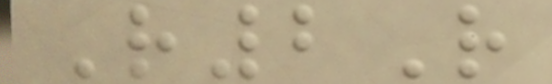R2R
